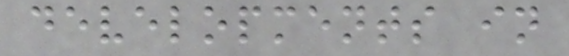developments in
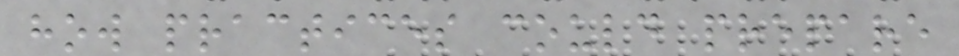how practices could prepare
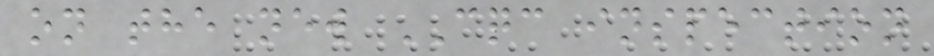on the new CQC inspection
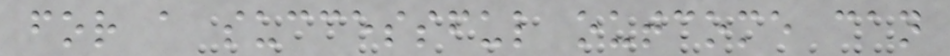for a successful outcome can
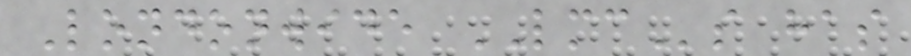Londonwide LMCs has
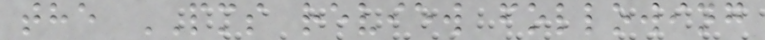the PMS review following
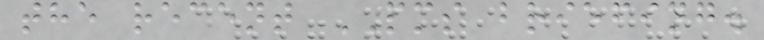the recent PMS briefing.
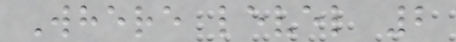Where level 2
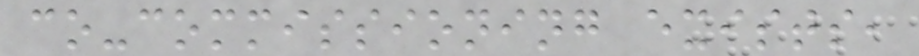co-commissioning exists,
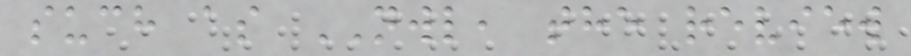such as NWL, the review
